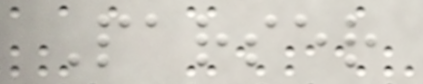Parser
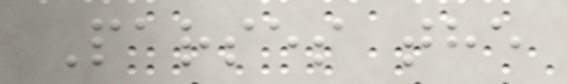Parses the
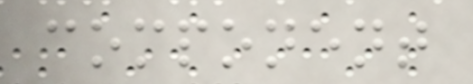component
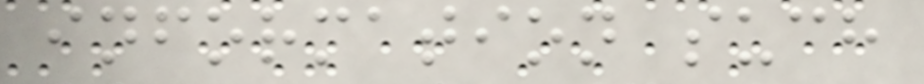information such
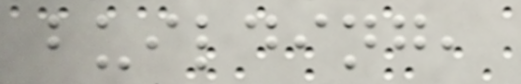building,
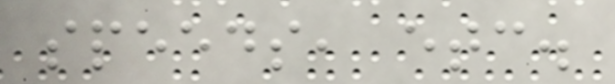speeds, etc.
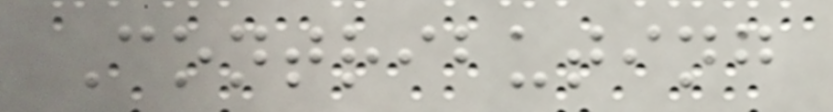Contributing
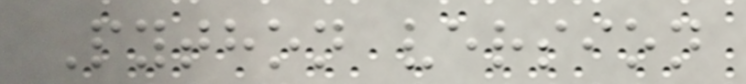Python version
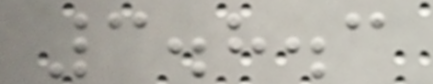3.8.3
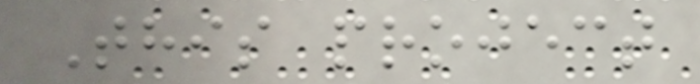This project
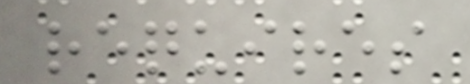requires
